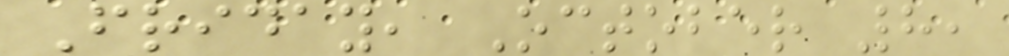Friday, October 8,
